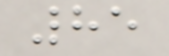85
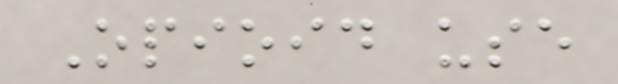Opioid use
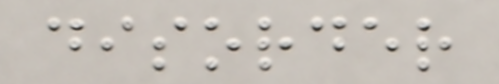disorder
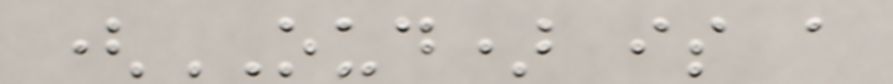(OUD) is a
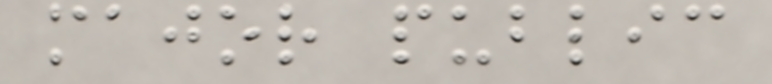major public
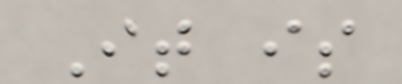It is
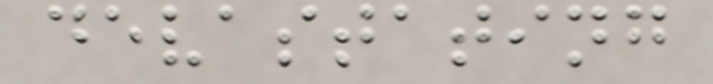devastating
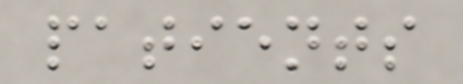patients
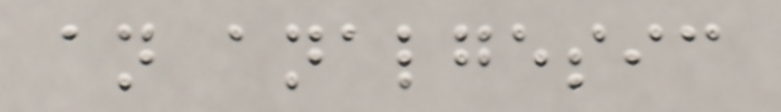an analgesic
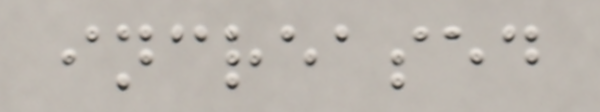increased
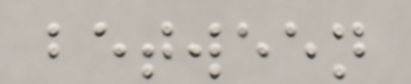between
